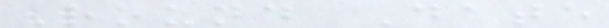Round Date
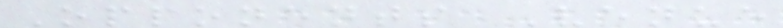Opponents Venue
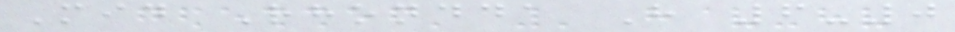Mid Rhondda H 6-0
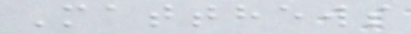Matthews
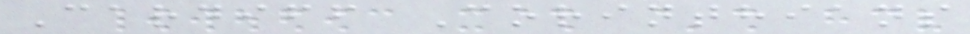Cardiff Corinthians
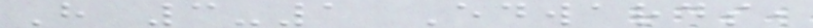H 3-1 Edwards,
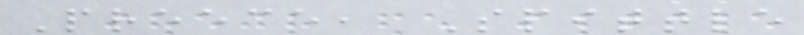Preece, Spittle
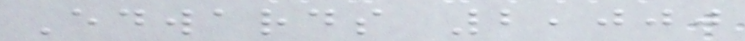Edwards 2,000
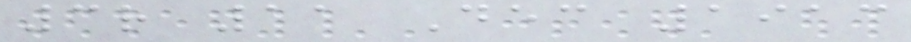3r 11 Dec 1913
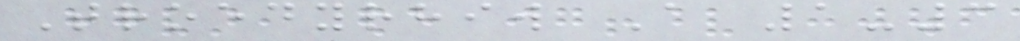Troedyrhiw A 1-3
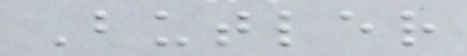Butler
